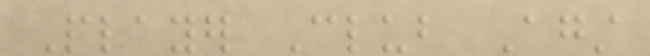Player Club Against
